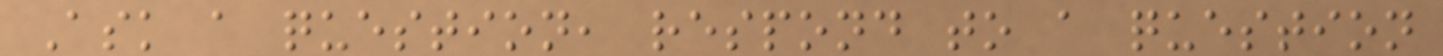Ask a question, respond to a question
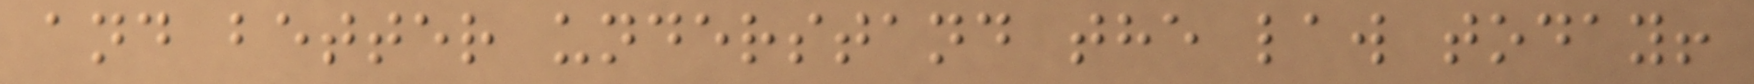and better understand the law today!
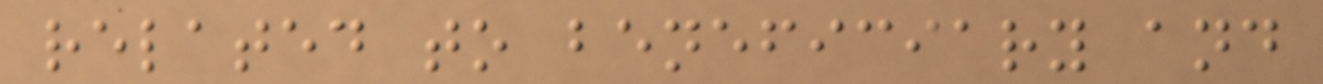related to beneficiary and
